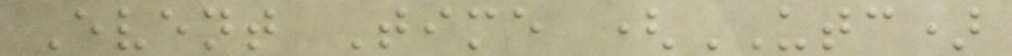Event Time (UTC)
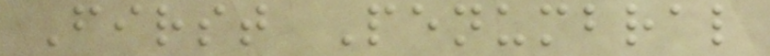First Penumbral
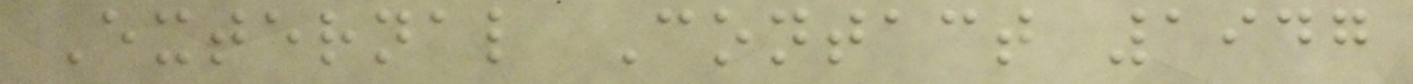External Contact 1947
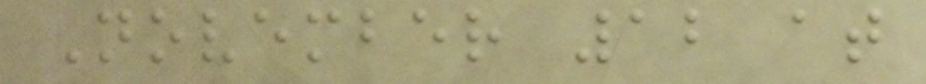November 12 at
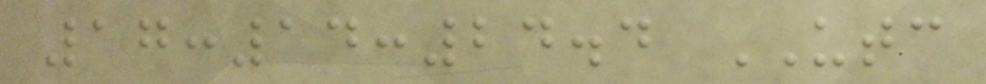17:14:24.4 UTC
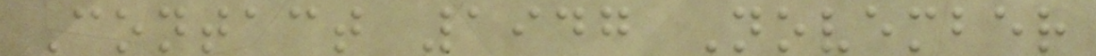Contact 1947 November
